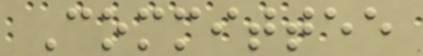Committee
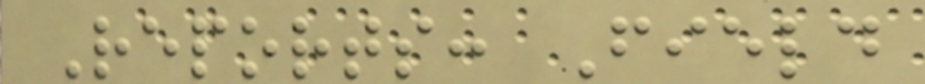Reports: Field
